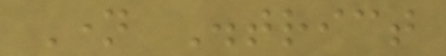Name District
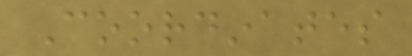Coordinates
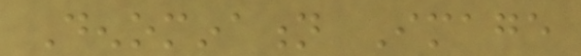Denomination Image
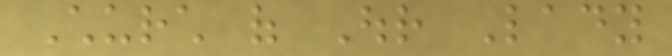Church of Our Lady
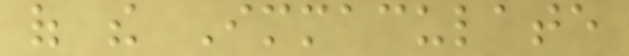of the Immaculate
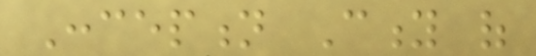Conception City of
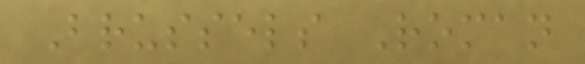Brussels Roman
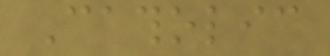Catholic
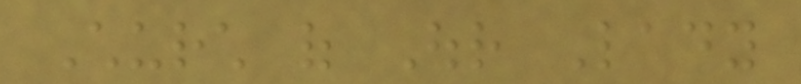Church of Our Lady
